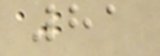81
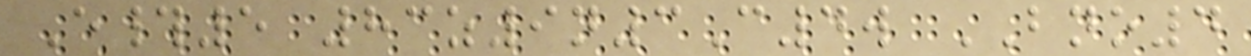E#5 83z9n3C4w BNO4
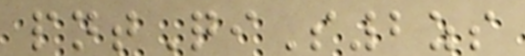pntQiS2zs
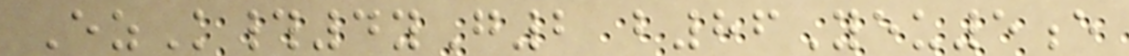EzK#4yG2 b86Yeu5e
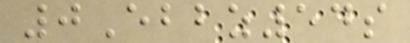0Ebbz54s
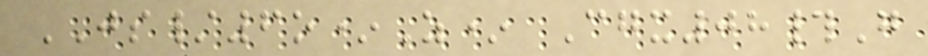JS/6o*Z* Cgx08#G
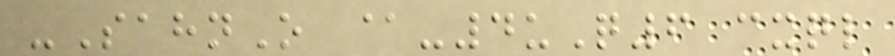-SahnO @-4uQ6 cxql
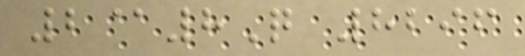2@8Q 8296
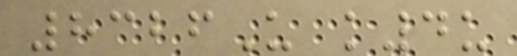8326U k4u
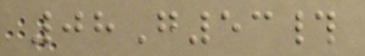08G53#
